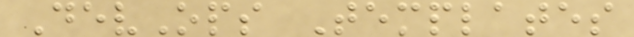DevOps Templates
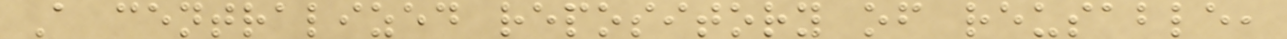A centralized repository of reusable,
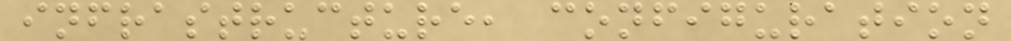infrastructure, configuration
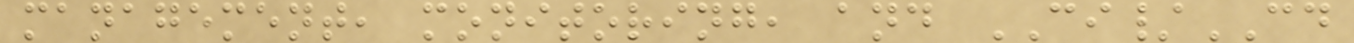management, monitoring, and CI/CD
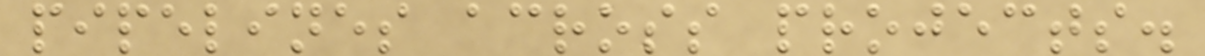pipelines across projects.
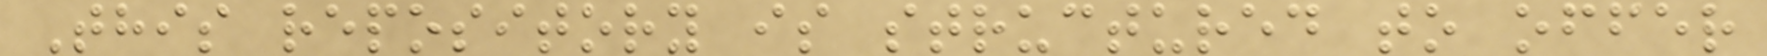This repository is structured to offer
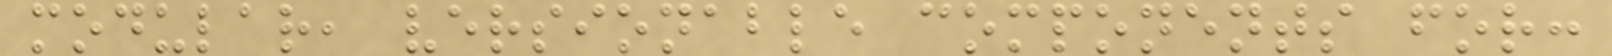modular, versionable components for:
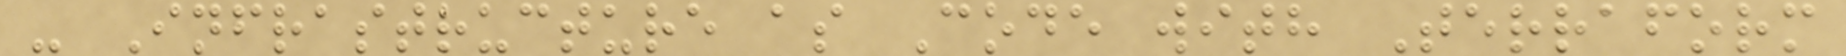- Infrastructure as Code with Terraform
